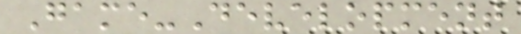Game-Development
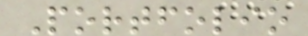Portfolio
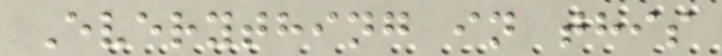Everything in this
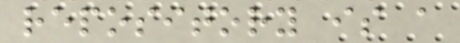repository is a
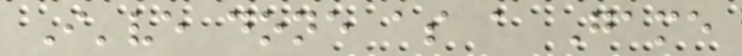I've done as a Game
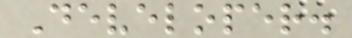Developer.
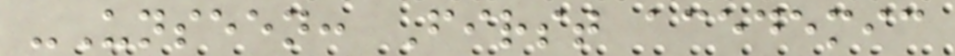-Unseen: First acedemic
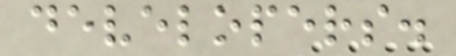developers.
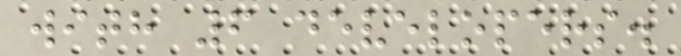with 6 developers.
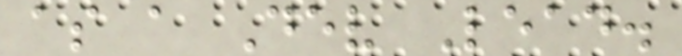as a Dev Lead.
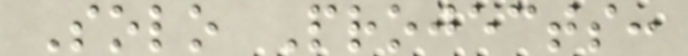Solo Projects:
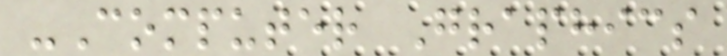-Computer Graphics
